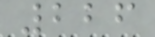226
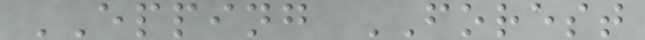EPPING FOREST
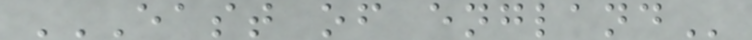EAST OF ENGLAND
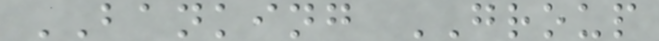BANKING GROUP
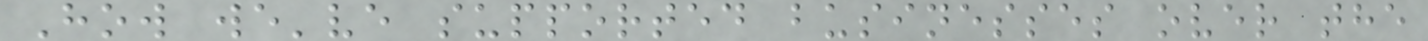How we've supported businesses over the
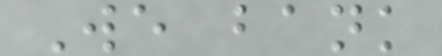We bank
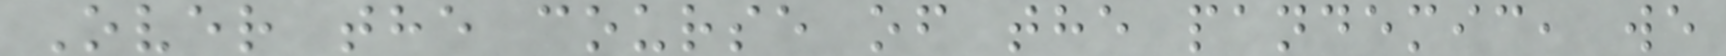Over the course of the pandemic, we
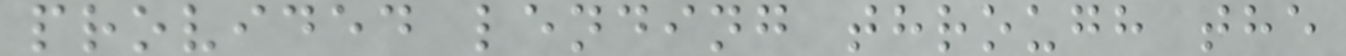provided lending through the
